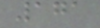171
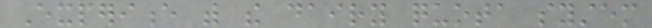Experience with the dairy quota system
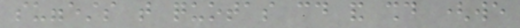suggests that quotas could and should (we
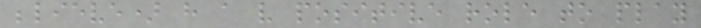believe) have a very positive role to play
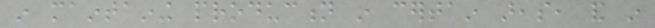in maintaining production in certain areas, and in
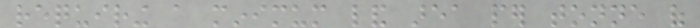requiring a minimum land area per tonne of
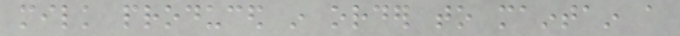milk produced in order to maintain a
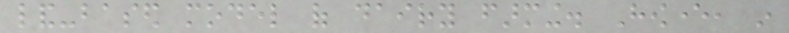land-based model of dairy farming. However, in
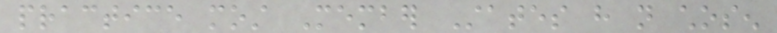practice most Member States have not chosen
